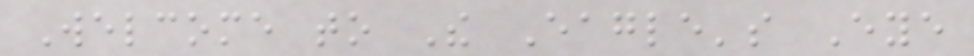Welcome to The Eagle's Eye
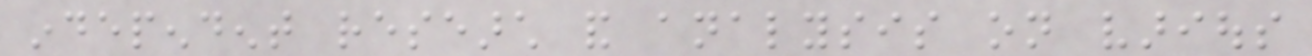independent research and analysis on various
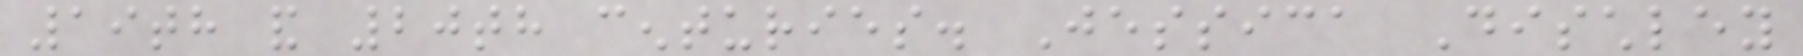19th and 20th centuries. Jessica Dischley
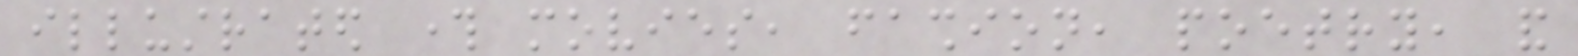illustrated through movies, fashion, poetry, and
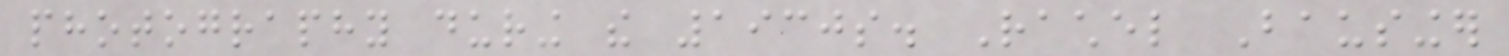photography during the 1930s. Rachel Bausinger
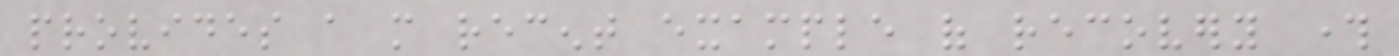provides a more recent example of recovery through
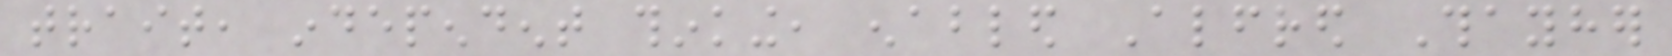trait, independent thinking, enabled Alfred Thayher
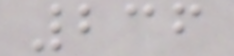236
